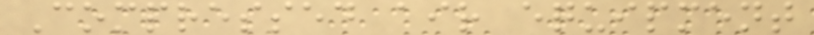Compressed air equipment
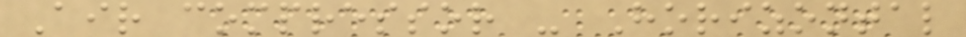Air compressor - Horizontal
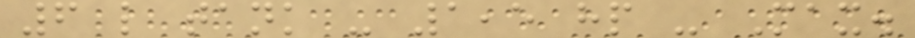6 l tank - 1,5 hp - Max.
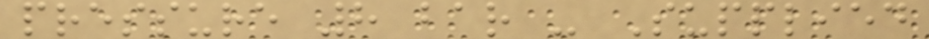pressure 8 bar - Supplied
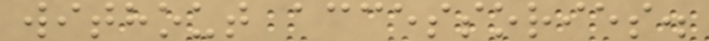without accessories.
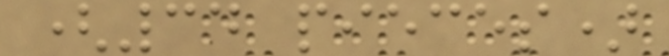(34 pieces)
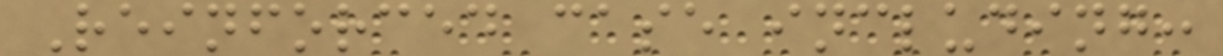Reinforced case including:
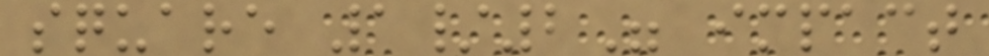square 1/2" impact
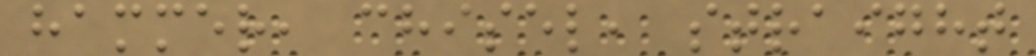hammer, chisel, straight
